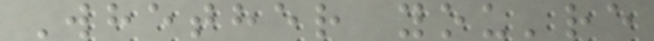Whether you're
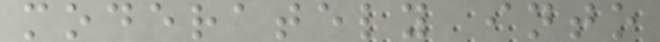moderately into
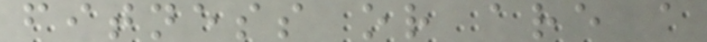fitness or are a
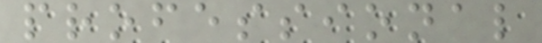professional
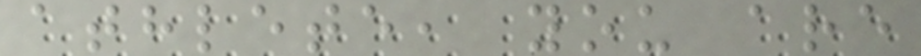athlete, you are
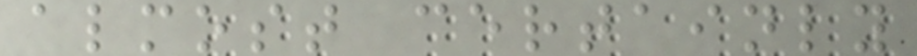almost certainly
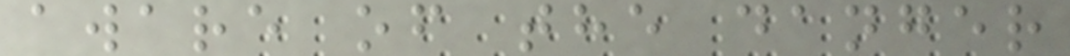aware of the danger
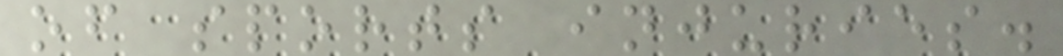of sports injuries.
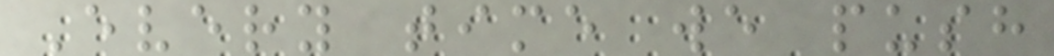Every time we push
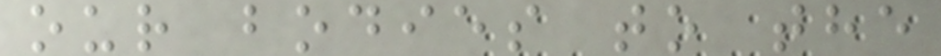our bodies to the
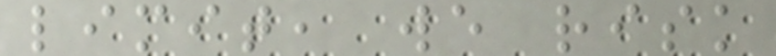limit, we risk
